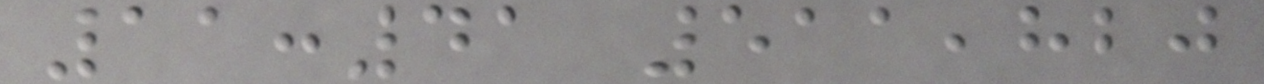11:41 511,820
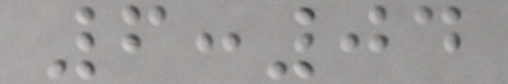6:04
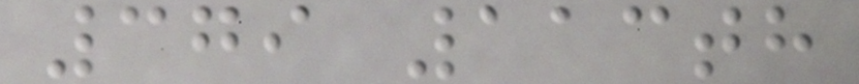379 113th
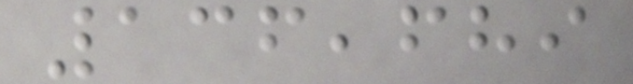136,689
